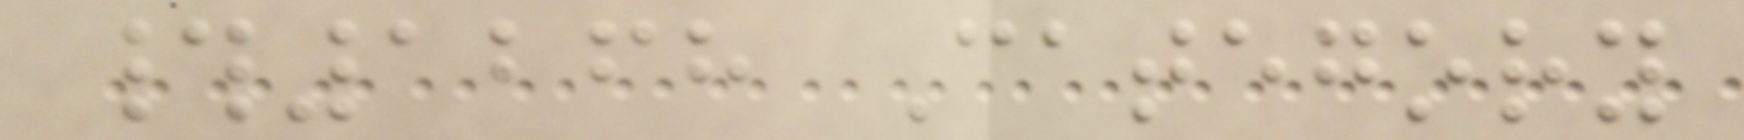#1268 Category
